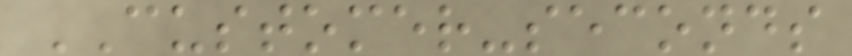CUSTOMER-seconds
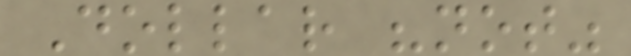Dollar "not"
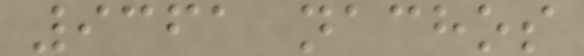9361 nachos
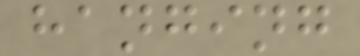hanging
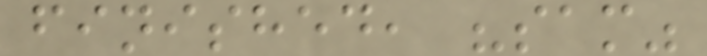finished, "sam"
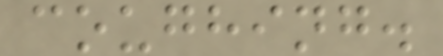coughing.
